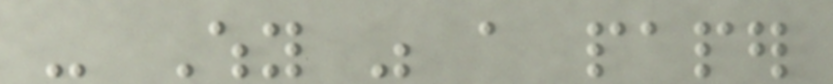- Why was a paper
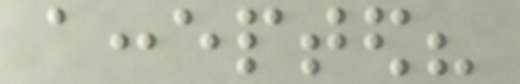accepted?
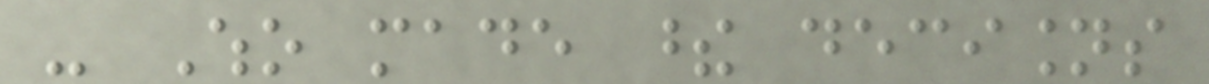- Who made these decisions
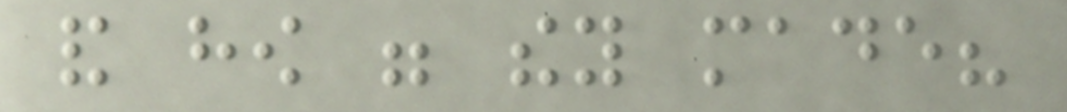and how were they made?
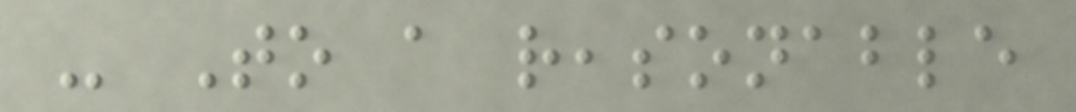- To a reasonable
